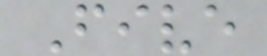Five
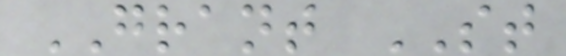GRANT ST
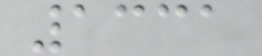1331
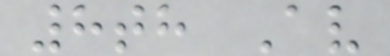8th Av
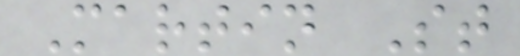Martin St
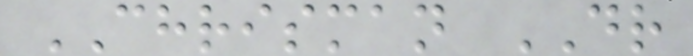CHRISMAN DR
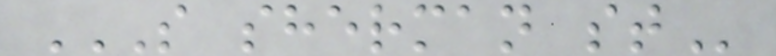S SHERMAN ST
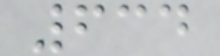634
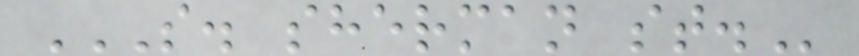S. SHERMAN ST.
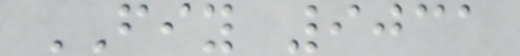FIY 9031
